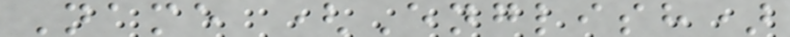Name (English)
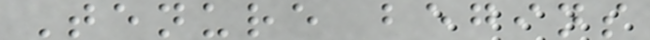Tenure begins
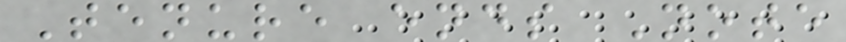Tenure ends Note
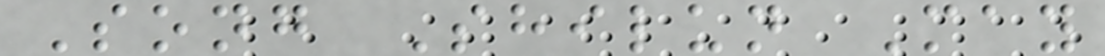Song Shilun May
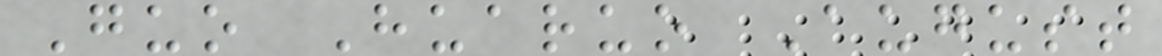Guo Huaruo August
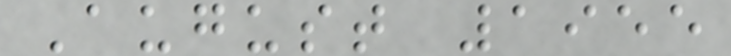August 1955
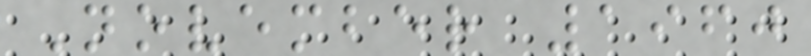November 1960
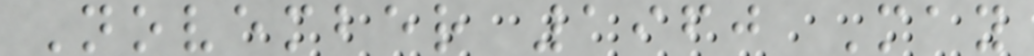November 1960 May
